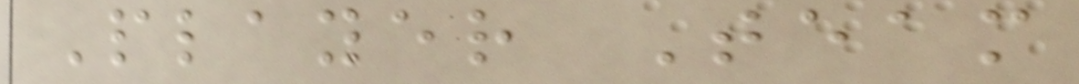Player Team
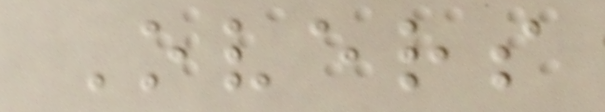Overs
